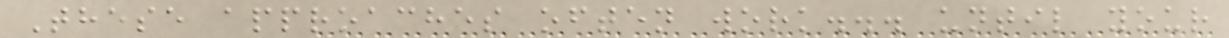These approaches often work... until your
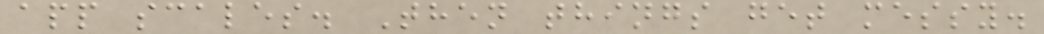app scales. Then things get messy.
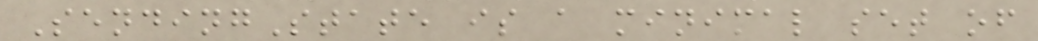SendingState is a minimal set of
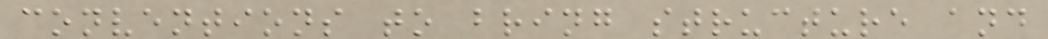conventions to bring structure and
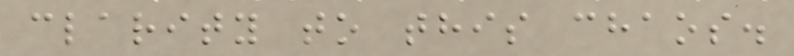clarity to this chaos.
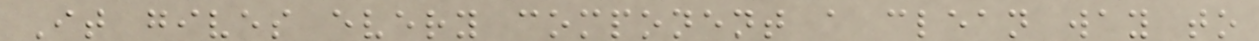It gives every component a clean way to
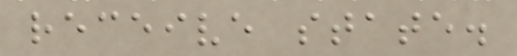receive state.
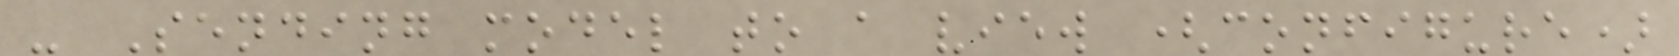- Sending model to a view (configure)
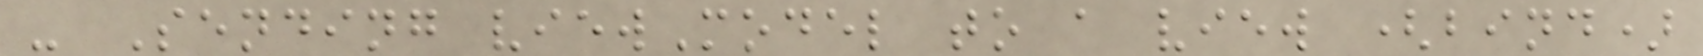- Sending viewModel to a view (bind)
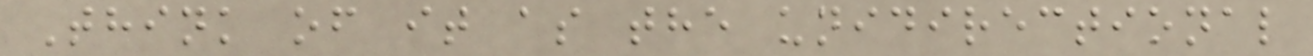Think of it as the unidirectional
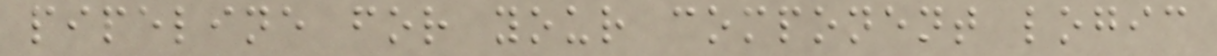pipeline for your component logic
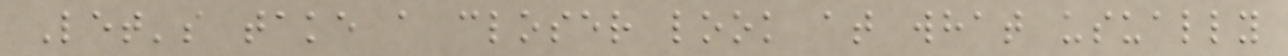Let's take a closer look at what usually
